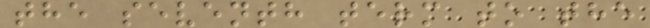the seventh term to the
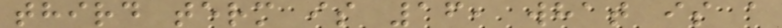third term is 16, what is a
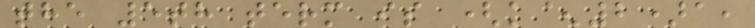the 5th term is (k^2)a,
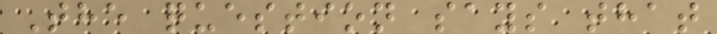The question says that
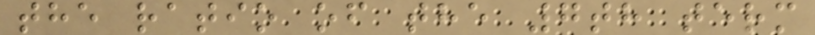the ratio of the 7th term
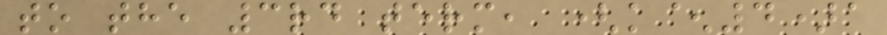to the 3rd term, (k^4)a
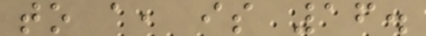to a, is 16.
